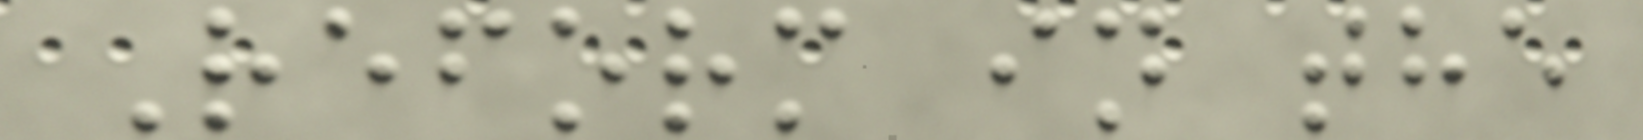Reform in the
